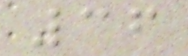36
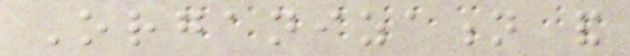Organization and
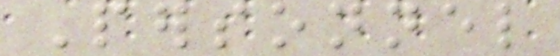Personnel
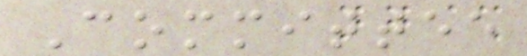Committee
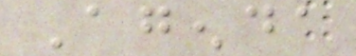Agenda
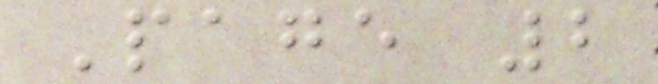Page 2
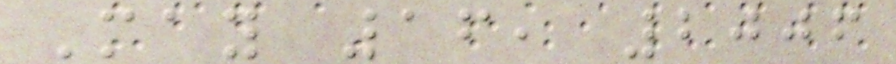May 16, 2006
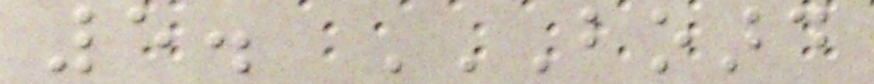5. BOARD
